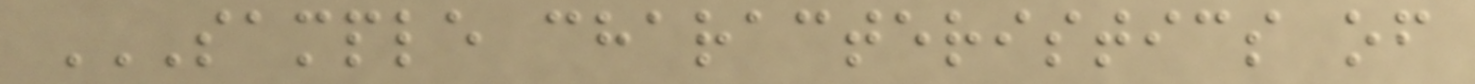SAMPLE CHARACTERISTICS OF
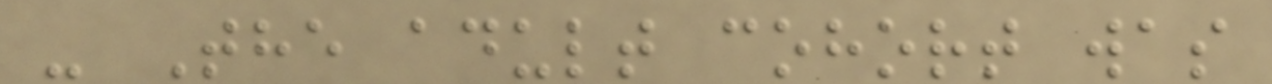- The adult cohort was
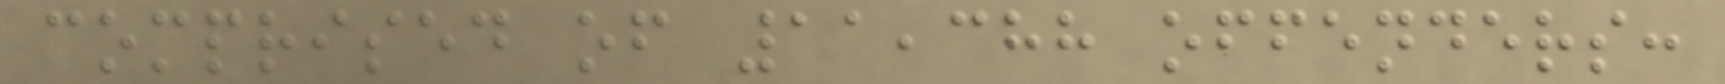comprised of 11,388 offenders:
